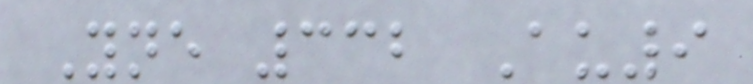Yne 332 Au9
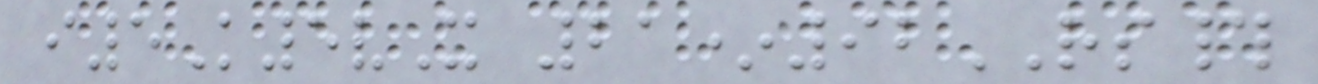i5K5vX 21*92RS#
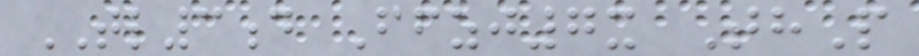TL3d Ffzj7x ThP
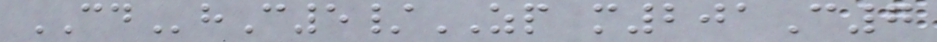CDhC5/ZP m201C7
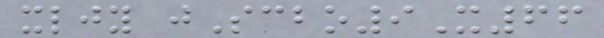xljy jScbo9X66
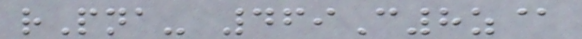rPna- 469C8z@
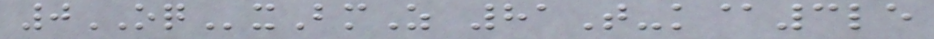0OQxBmZ 81T-k@3le
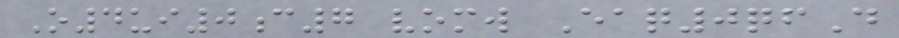O4ui0c7 vomw Eaq0qfD
